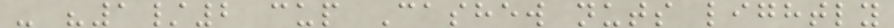- "1/2 cup Cashew nuts lightly
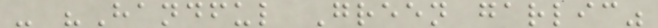- "Handful Green garlic"
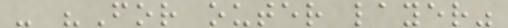- "For outer layer"
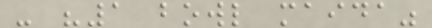- "1 bowl maida"
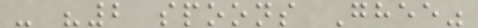- "2 spoons Ghee"
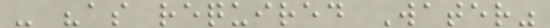- "as required Water"
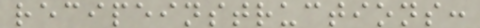recipeinstructions:
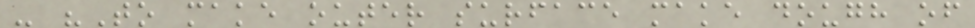- "To make outer surface make dough of
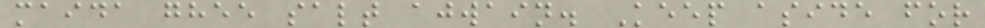maida ghee salt ajwain. Keep aside for
